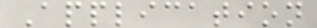Application
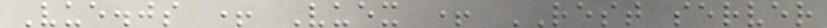Vue.js + Vuex + REST server
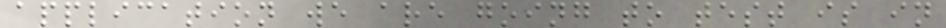application we are going to test is in
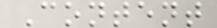Content
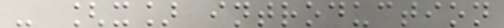- [x] introduction
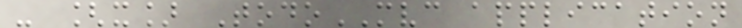- [x] TodoMVC application
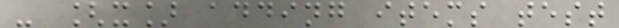- [x] adding items test
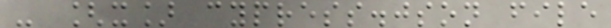- [x] cypress.json file
